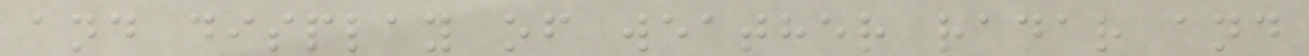and display of weather radar and
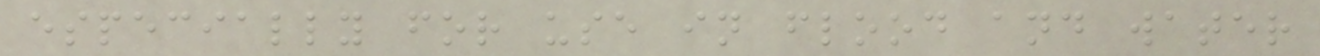especially for use in flood and water
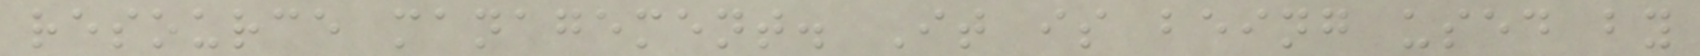resource management. It is being used by
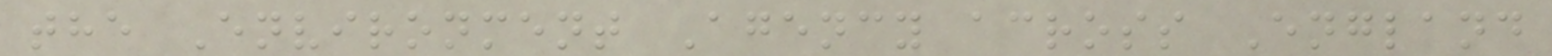the Environment Agency across England
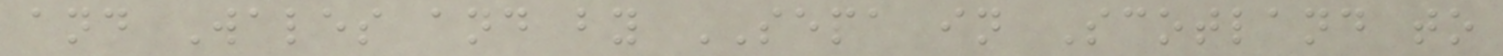and Wales and by SEPA in Scotland to
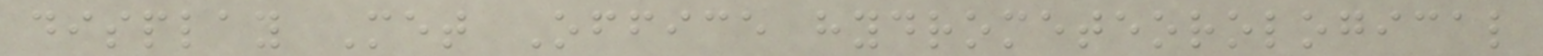display Met Office hydrometeorological
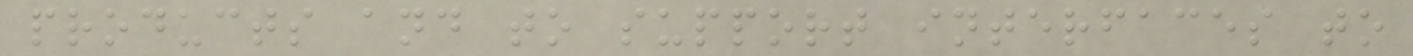products and to support interfaces to
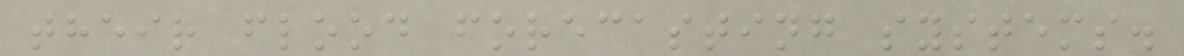their flood forecasting systems.
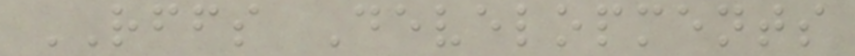RFFS Developments
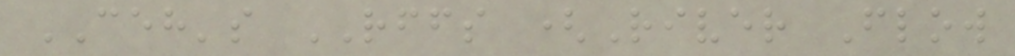CEH's RFFS (River Flow
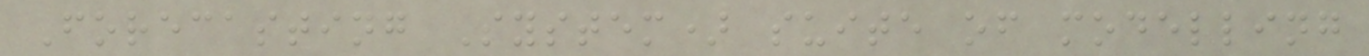Forecasting System) suite of modelling
